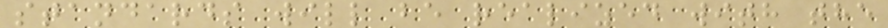standards will be realized with the
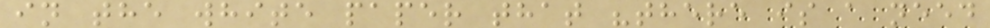in the white paper that "there is a need
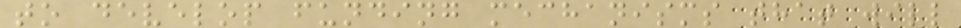to develop funding mechanisms that will
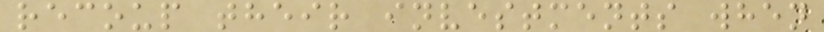recoup their investments when
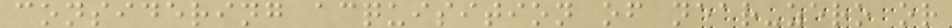considering acquisition of near-zero or
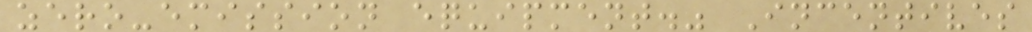zero-emission equipment." Incentives
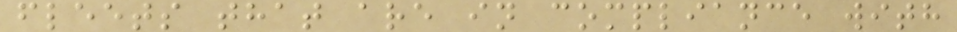fleets that are in compliance with
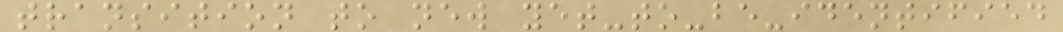transition to new yet-to-be-identified
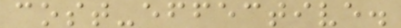cost-effective.
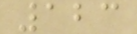123
